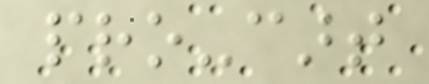pro-cart
